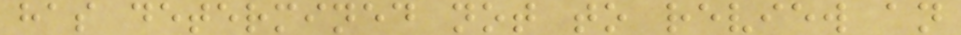has determined not to review an
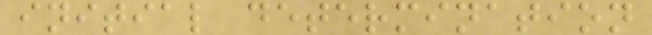initial determination
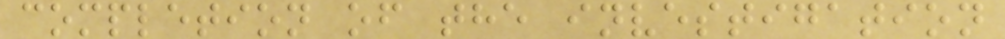completion of the investigation
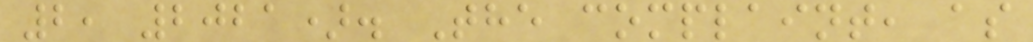2, 2021). The complaint, as
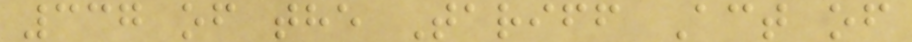337 of the Tariff Act of
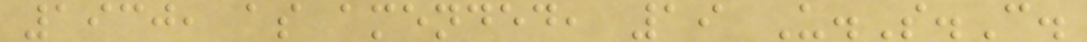1930, as amended, 19 U.S.C.
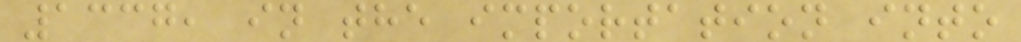1337, in the importation into
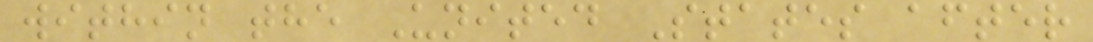within the United States after
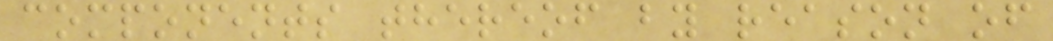components thereof by reason of
